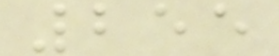255
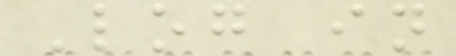Log in
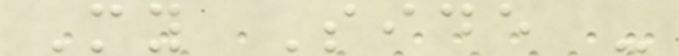My Side -
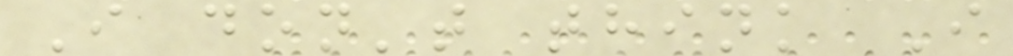I don't think I
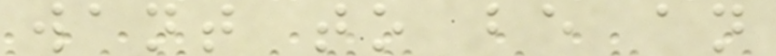want to be an
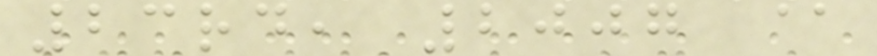23rd, 2007 @
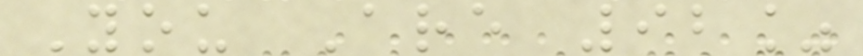You Are 92%
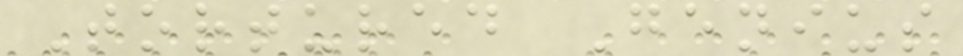Tortured Genius
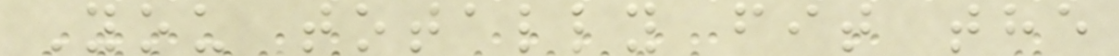You totally fit the
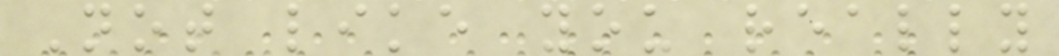Not like you really
